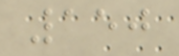150
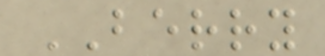BERRY
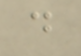d
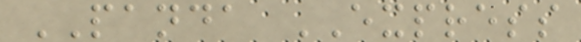PANDA EXPRESS
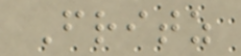Fritz
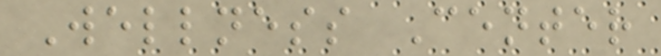Wellness Center
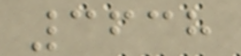3638
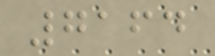7164
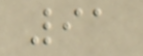91
